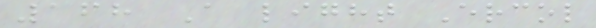168 A light Ercol
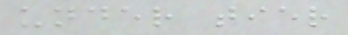under tier
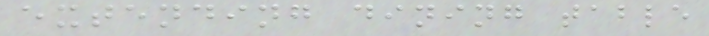extending dining table
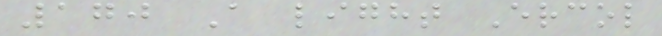170 A light Ercol
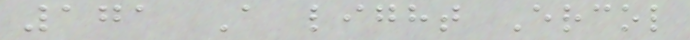171 A light Ercol
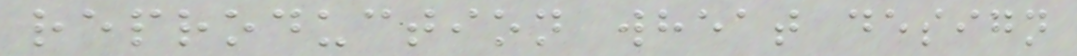reproduction wheat design
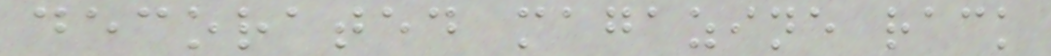decorated magazine rack
